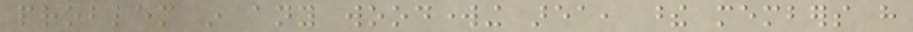problem in any woodworking area, these members have
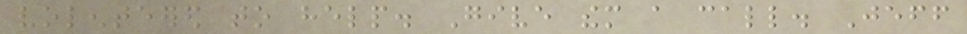volenteered to help. Give them a call. Jeff
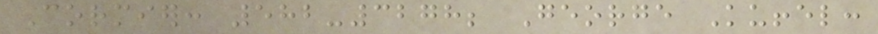Cormier: 582-3278; George Kuffel:
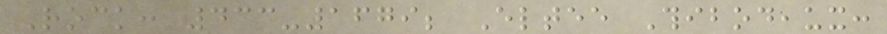Rock: 433-1679; Eltee Thibodeaux:
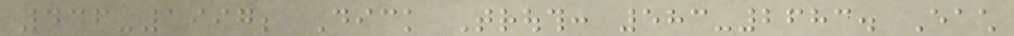436-1997; Dick Trouth: 583-2683. Each
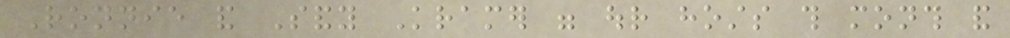Ronnie and Sandy Kramer were our hosts this month and
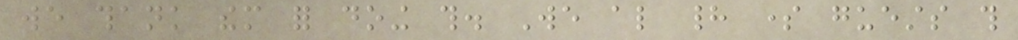we thank them for doing this. We also had some guests this
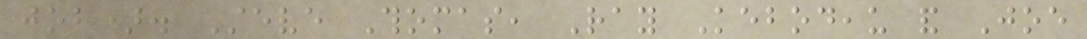job). Steve Thomas, Ray Kebodeau and Joe
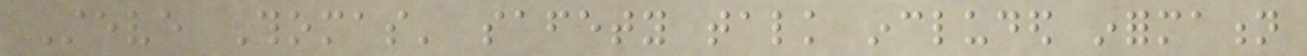Steve Thomas' safety talk included information
